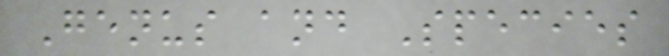Genus and Species
